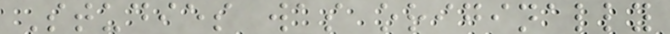Studies was originally
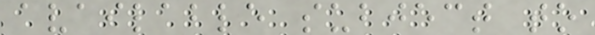available subject to
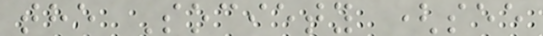the Society (see
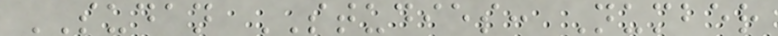SUDAN STUDIES: Number
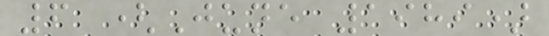6 (June 1989)
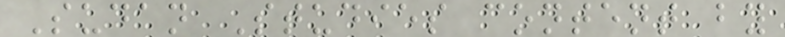Sudan Studies content by
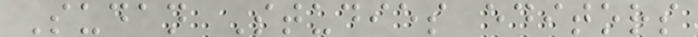Sudan Studies editors
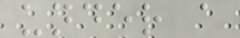under a
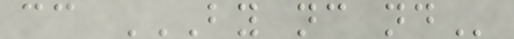cc BY NC ND
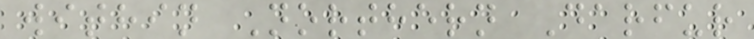within Northern Darfur
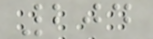204
